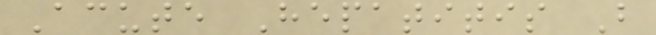Acute Hepatitis B
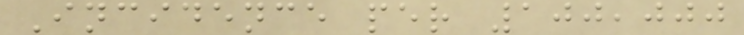Incidence per 100,000
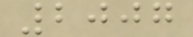2007
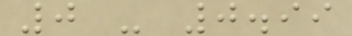0 - 0.99
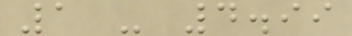1 - 4.99
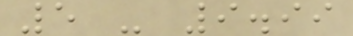5 - 9.99
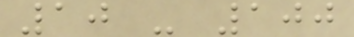10 - 100
